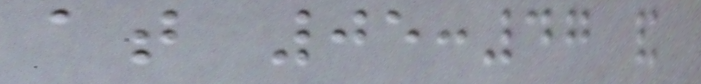at 05:47 and
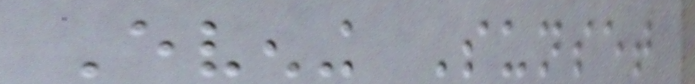Evening Sunset
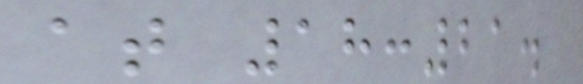at 18:21.
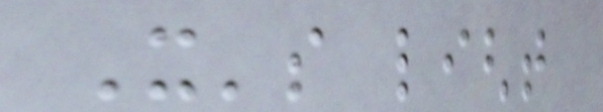It's light
